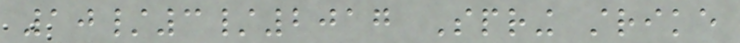10/3/2017 Spring strike
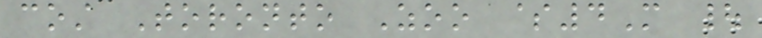cost Toronto Zoo $4M |
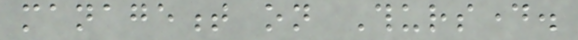management on Thursday.
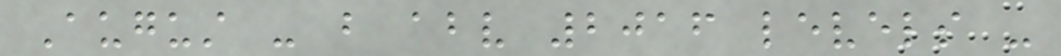August - but above 2016 levels -
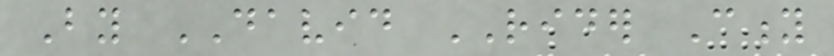By DAVID RIDER City
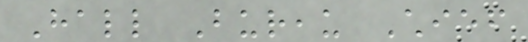Hall Bureau Chief
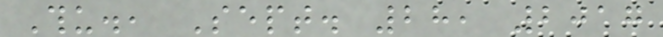Thu., Sept. 28, 2017
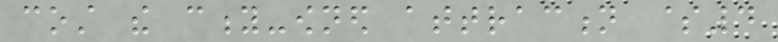cost the city-owned attraction $4
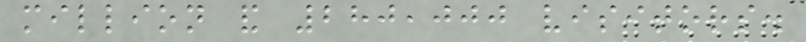million and 280,000 visitors.
